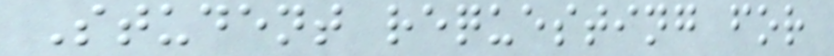Student requesting for
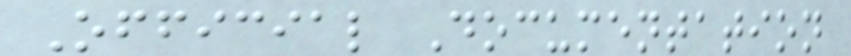Official Documentation
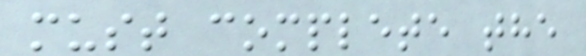must complete the
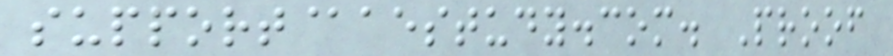support@aestudy.com. Proof
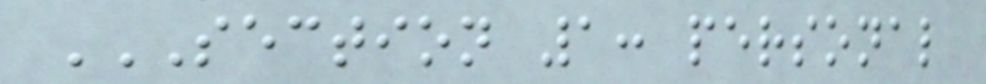SECTION 1: PERSONAL
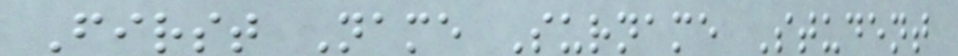First Name Surname Student
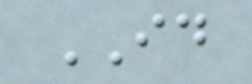ID
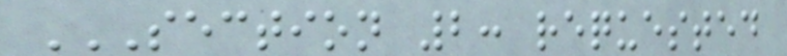SECTION 2: REQUESTED
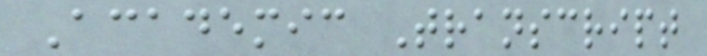Academic Transcript
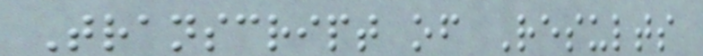Transcript of Results
